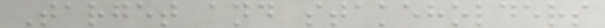Target and stakeholders
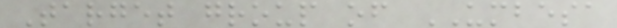Target group of UMBESA
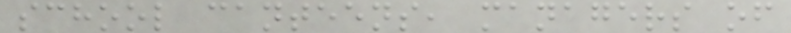school canteens, managers of
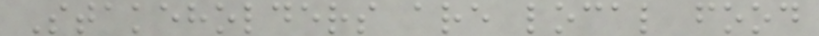Stakeholders are local food
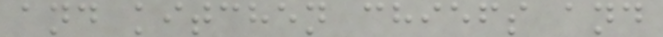and kitchen chiefs and
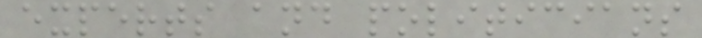experts and politicians
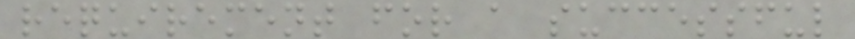requirement for a successful
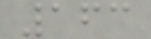163
